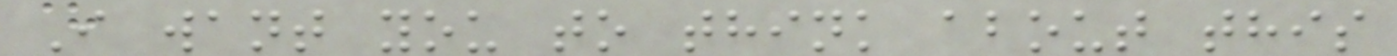I want you to think about this
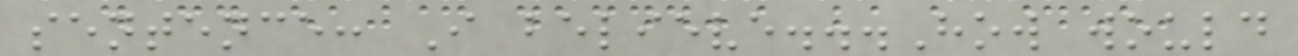sentence: I believe...How would
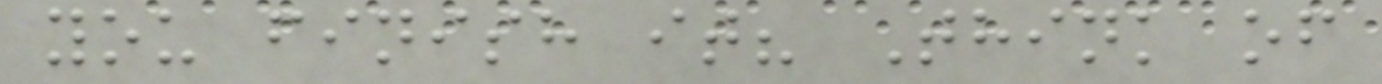you finish it? Think of
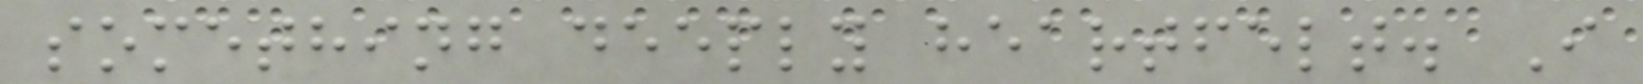something deeply heartfelt. I
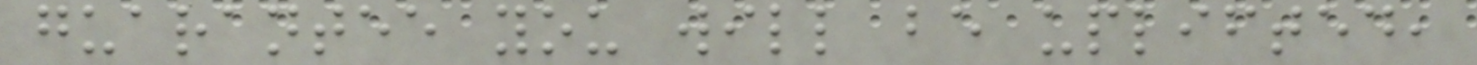guarantee you will be uplifted,
